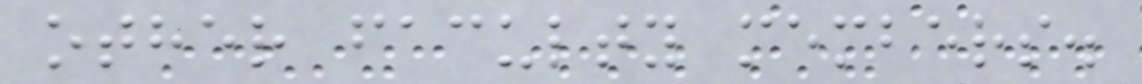other faculty members.
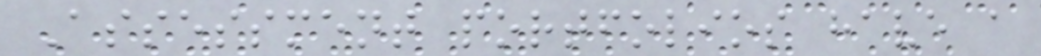Assessment portfolios have a
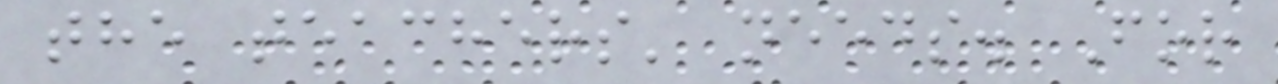the teachers' needs. For
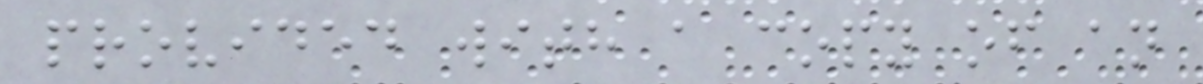provided with a copy of an
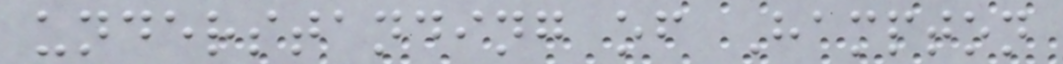understanding of Hampton
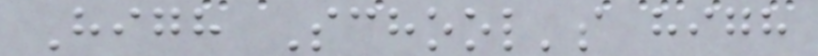High School's high
